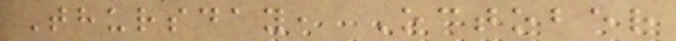Thursday, October
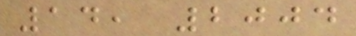14, 2004
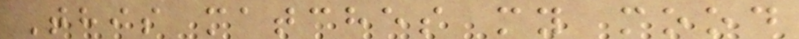This matches my mood
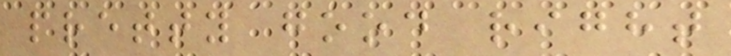pretty good right
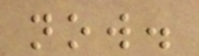now.
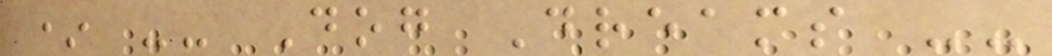* -- Dog Dreams --
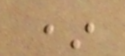*
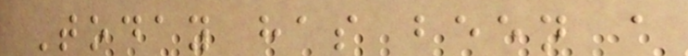Today has been a
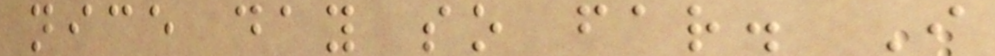nice day so far. I
